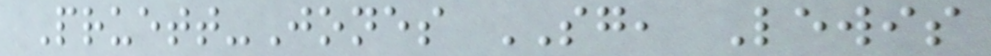Pruett-Jones SG, Lewis
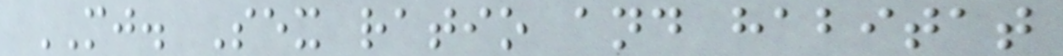MJ. Sex ratio and habitat
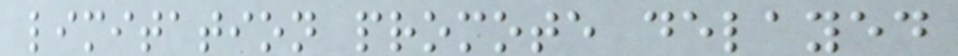limitation promote delayed
